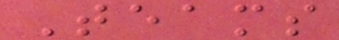Teams
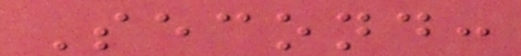Second:
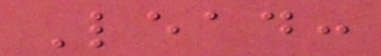Lead:
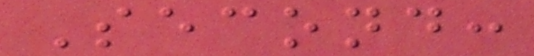Second:
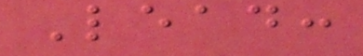Lead:
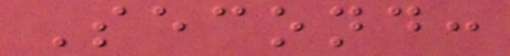Second:
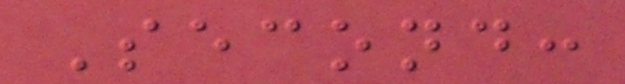Second:
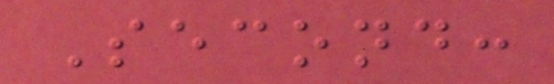Second:
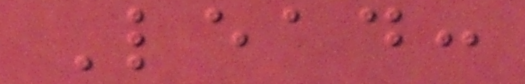Lead:
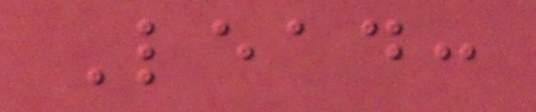Lead:
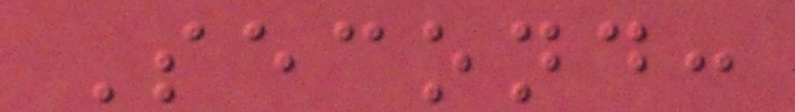Second:
